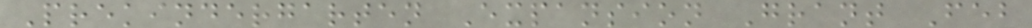Prekindergarten Expansion Grant Feb
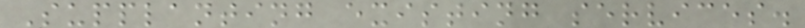Supplanting existing services.
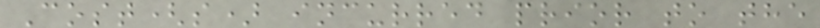Cost(s) incurred prior to the
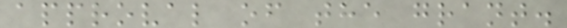approval of the grant.
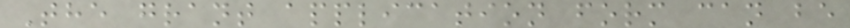The grant application form can be
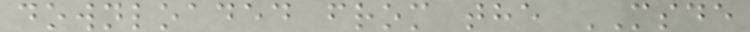downloaded from the MSDE
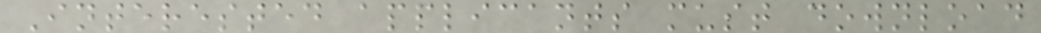Interested applicants must download
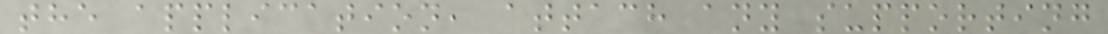the application, attach any supporting
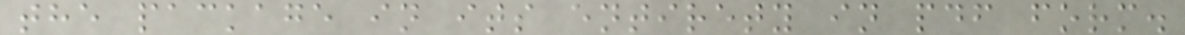the package in its entirety in pdf form.
